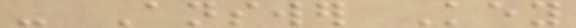- Answer Key
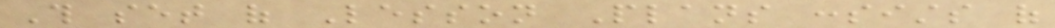This set of Lesson Plans consists of
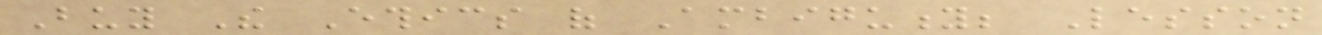Buy The Ethics of Ambiguity; Lesson
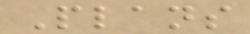Plans
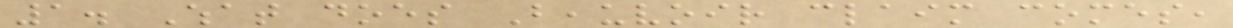1. What does Beauvoir claim comes,
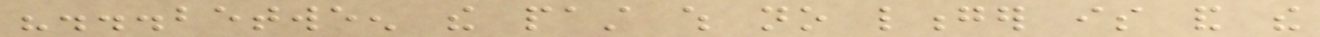"...between the past which no longer is and the
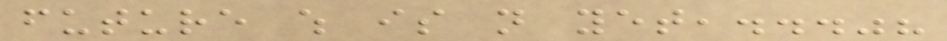future which is not yet,..."?
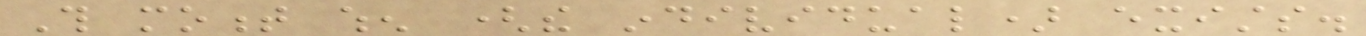This moment when (the individual) exists.
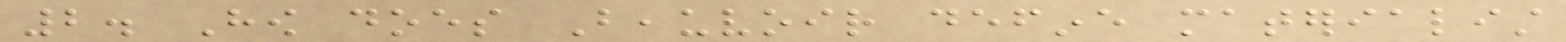2. How does Beauvoir define materialist
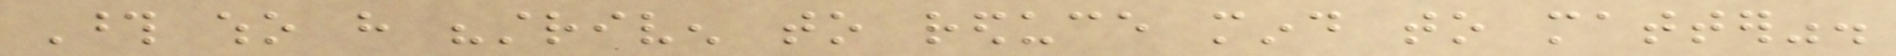Those who have "striven to reduce mind to matter".
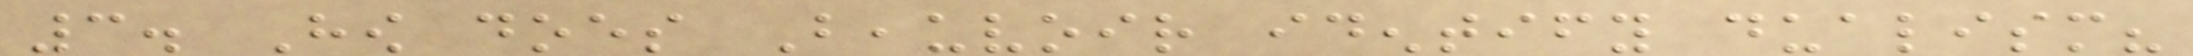3. How does Beauvoir identify dualism?
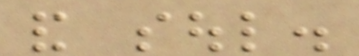and soul.
